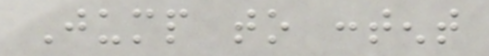Jump to content
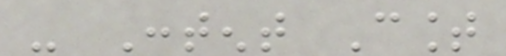- Content Count
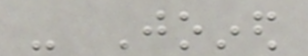- Joined
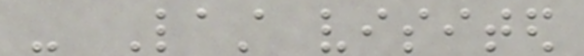- Last visited
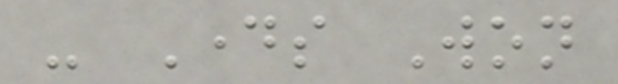- Days Won
